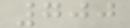700
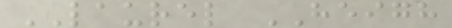LAUREL HEIGH
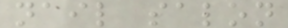nail salon
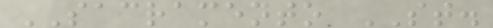SACRAMENTO ST.
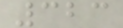323
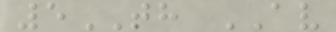5TH AV
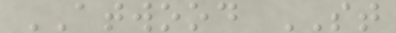ATWOOD ST
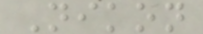Nikon
